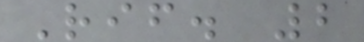Rif. 2
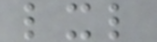lxl
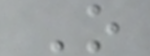O
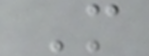M
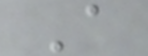A
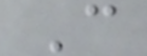C
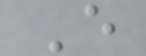E
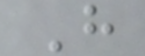H
